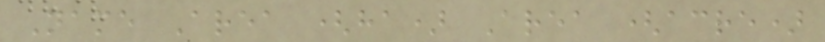Name Area (ha) Area (acre)
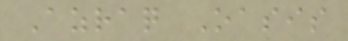Azraq Oasis
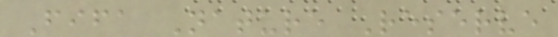Fifa Nature Reserve
